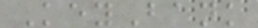KeyBank
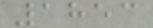1853
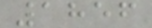1856
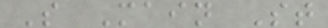S Main St
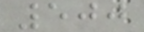500
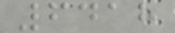6418
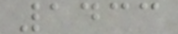1433
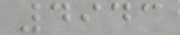4943
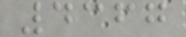4367
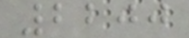2200
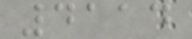4114
